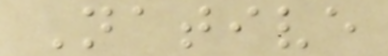Native
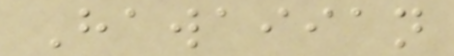Hawaiian
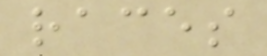races
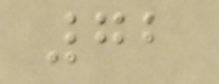72
